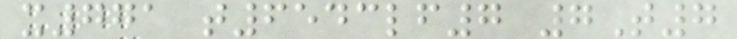x771 t6543lf7 7T7
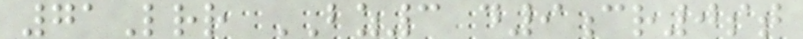71Lrr BZ3 d9cr0st
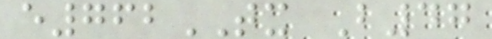e762TX B47
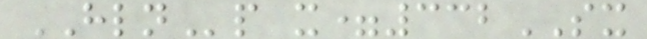HLNp x=332SX
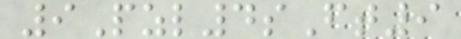9Pzl4sFt9
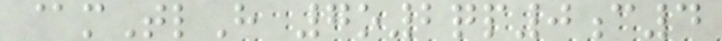@mTlH 7o2qp0c4
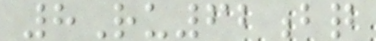8Ru62bq
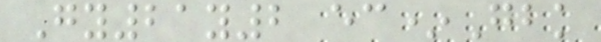Gy21y2 ec*Gbk
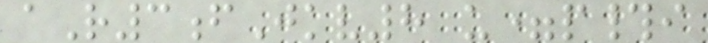aR3fJkv8 u=p#i
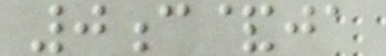0c&ja
